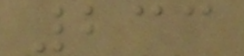233
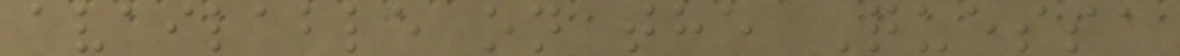available on the Quessa
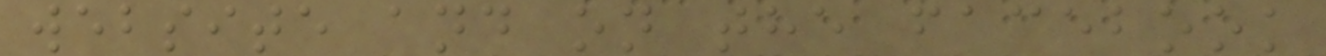website and on the facebook
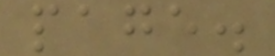page.
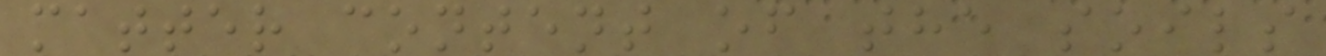matter content of the soils
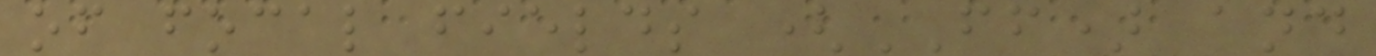of focal fields (FF) and
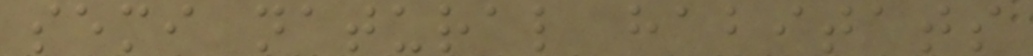semi natural habitats
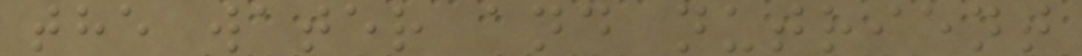the water and nutrient
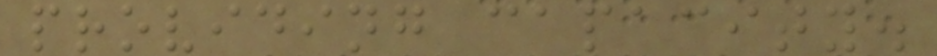providing capacity.
